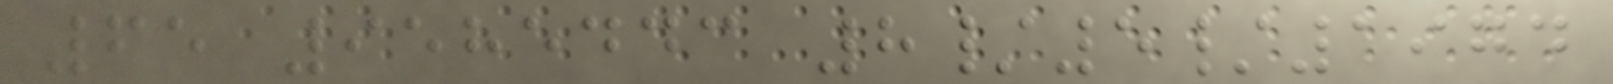65 9585443 8/5/1974
